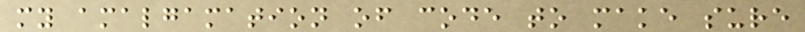my amalgamation of code to make sure
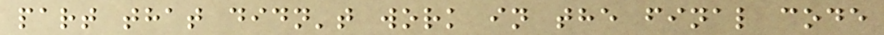part that didn't work in the final code
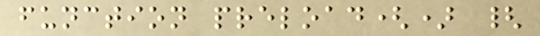function preload() {
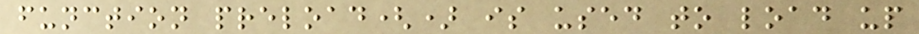function preload() is used to load up
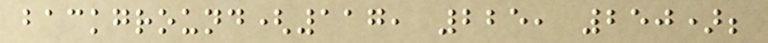background(117, 225, 250);
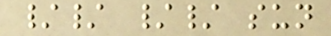// // sun
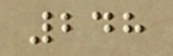248
